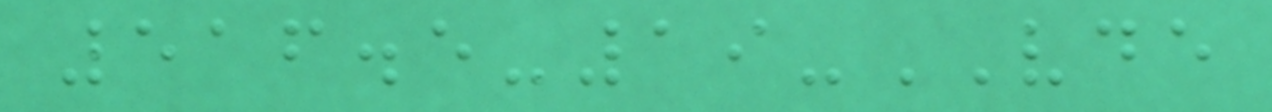516.5-19-VDE
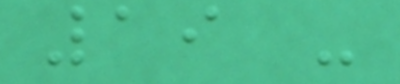19 -
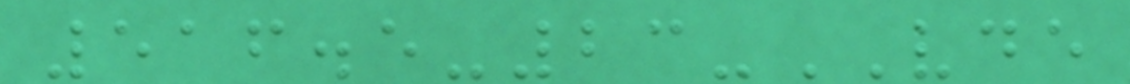516.5-23-VDE
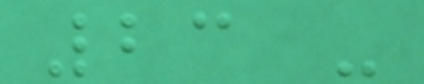23 -
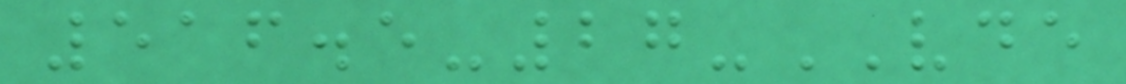516.5-27-VDE
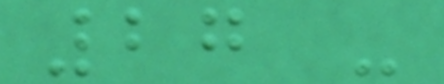27 -
